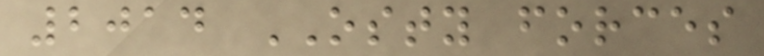2014 OSTY forces
